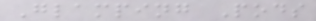Glamping Pods
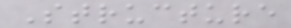Structure
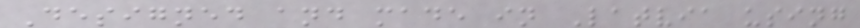Designed and made in Latvia using
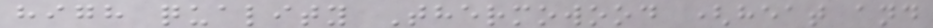high quality Thermowood (heat and
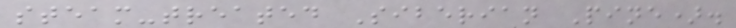steam-treated Siberian Pine).
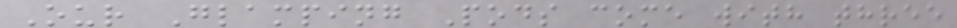Our Glamping Pods come with three
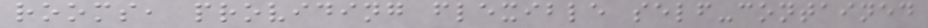rooms, providing flexible self-contained
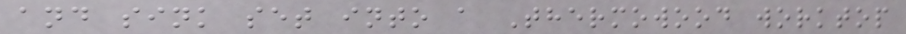and sink set into a Thermowood worktop
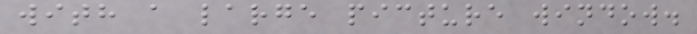with a large picture window.
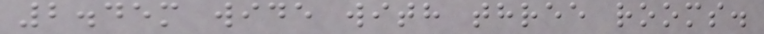2.45m wide with three rooms.
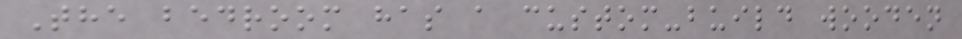The bedroom has a custom-build wooden
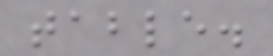table.
